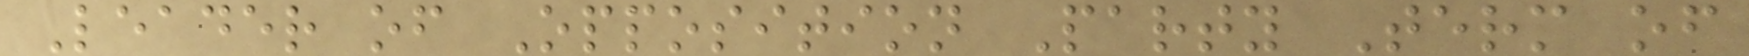Leader of Opposition Party Term of
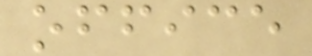office
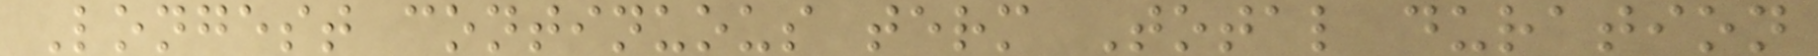Longest continuous term Total duration
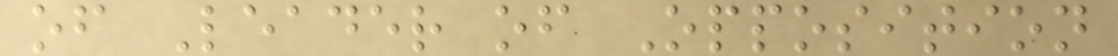of Leader of Opposition
